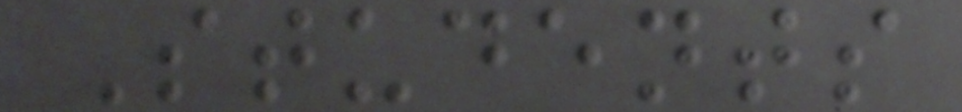Students
